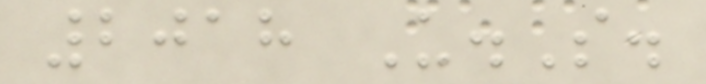2018 U.S.
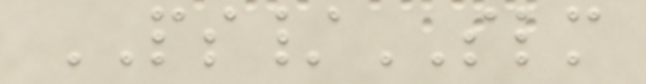PS/SLM
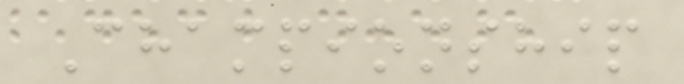Championship
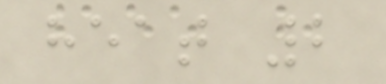heat 2
